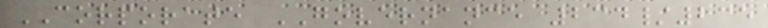CORPORATE GOVERNANCE 234/235
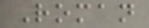Roman
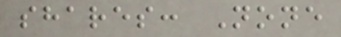shares: None
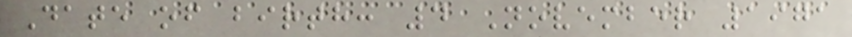Date of birth: 4 November 1971
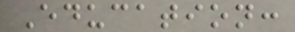Education:
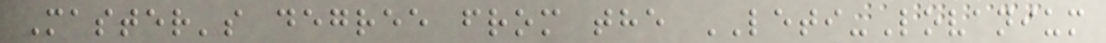Master's degree from the LETI-Lovanium
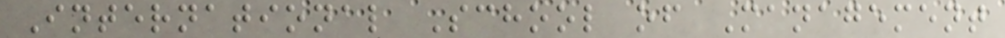International School of Management
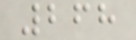268
